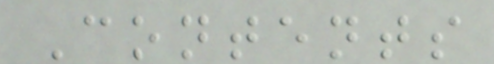Contents
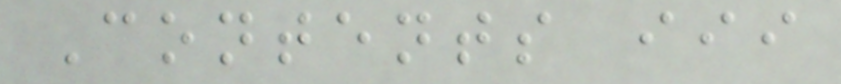Contents iii
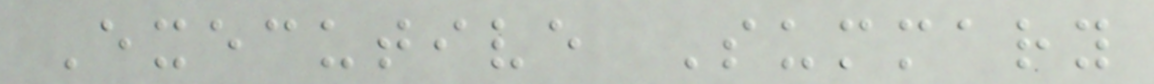Executive Summary
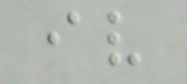iv
